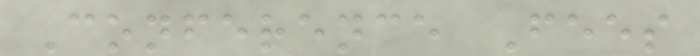Conference Fees
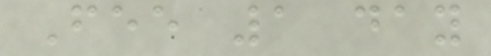Fee 1 day
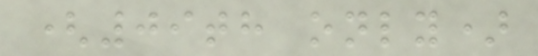(09th only)
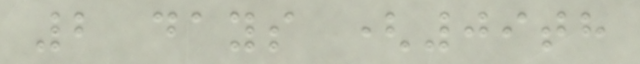2 days (09th
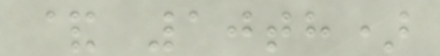& 10th)
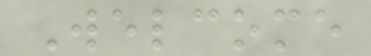Welcome
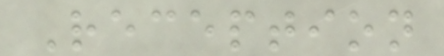Reception
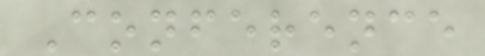Conference
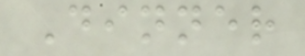Dinner
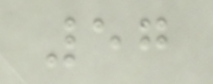57
